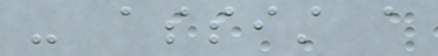- assist a
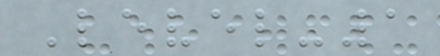Level-1
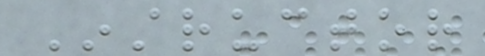Instructor
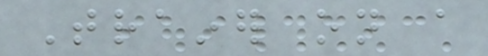Trainer on a
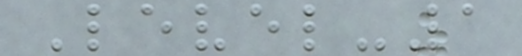Level-1
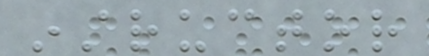instructor
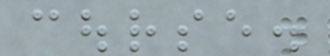course.
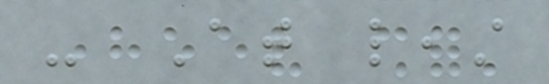- At least
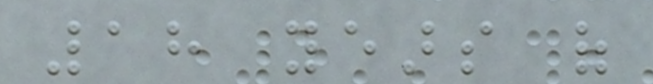18 years of
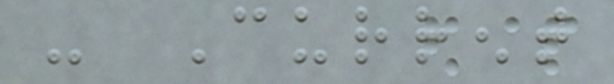- Current
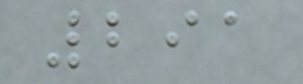291
